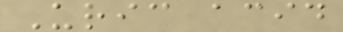Uric acid
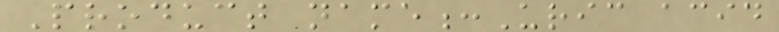Product name:Uric acid
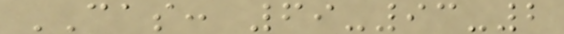CAS: 69-93-2
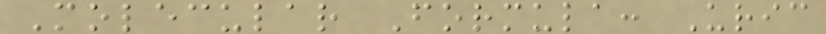Molecular Formula: Uric
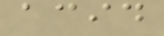acid
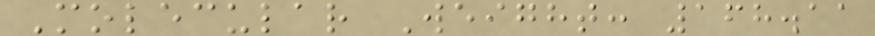Molecular Weight: 168.11
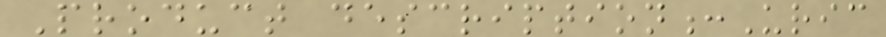Product description:Uric
